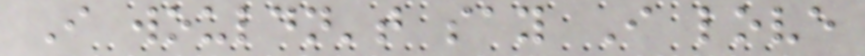I wouldn't say I love
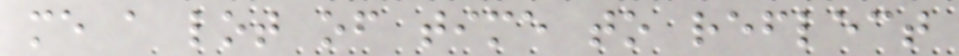me a lot of time to reflect
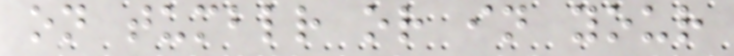on tumblr or in your
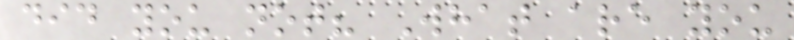did you not? What are you
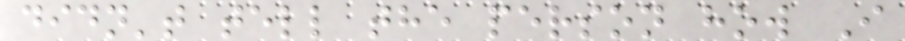didn't tell the person how I
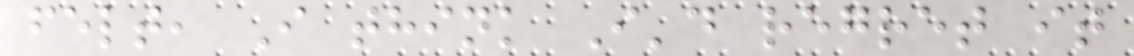felt, I think I'd regret it
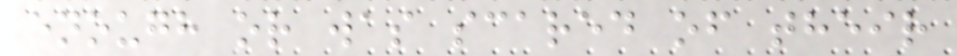enough or was scared of their
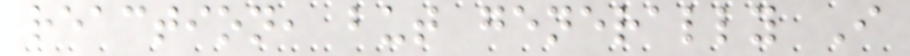reaction, but generally I
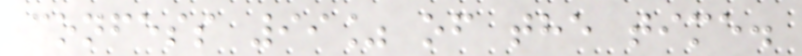confess 99% of the time.
